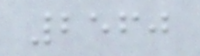2560
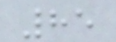85
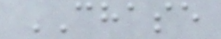CHASE
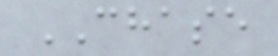CHASE
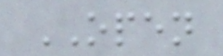OPEN
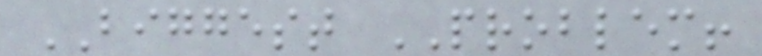BIGGEST PROBLEM!
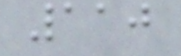110
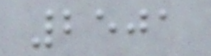2501
